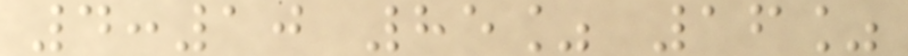4:10 85% 16%
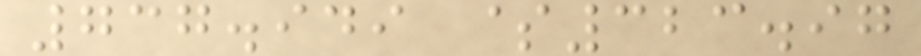737.949 $323.97
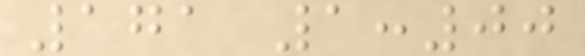171 1:00
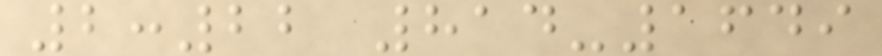2:22 814-1649
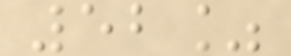52%
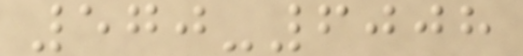570-6008
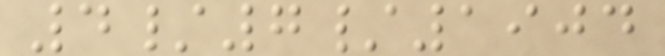4/7/1904
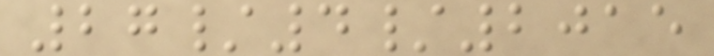27/4/2015
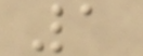1
